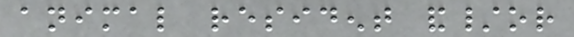animal resident and/or
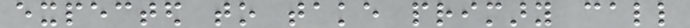expected to take primary call
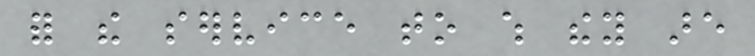for the service to which they are
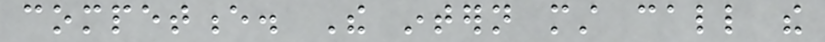competence. The intern must call the
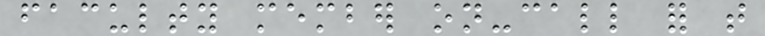faculty member on-call for that
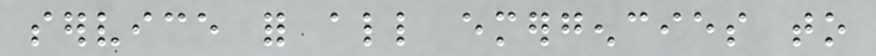service for all emergencies to
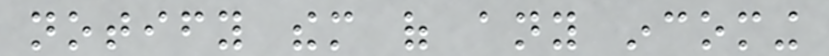notify them of any incoming
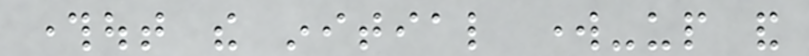throughout the initial work-up and
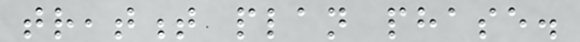treatment plan phase.
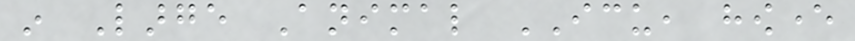in Large Animal ICU, however
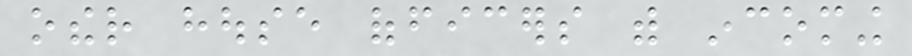other house officers with incoming
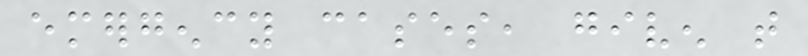emergency cases, given that
